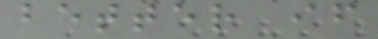better if
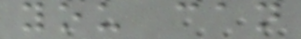you can
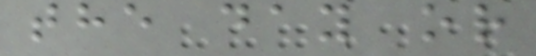the day or
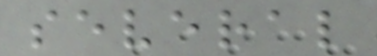several
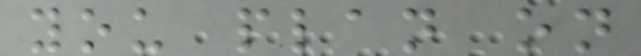you plan on
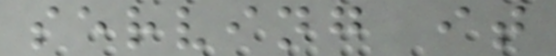serving it
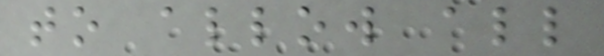to allow all
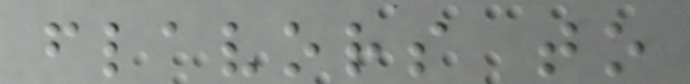flavors to
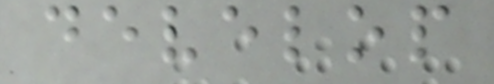develop
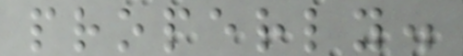properly.
